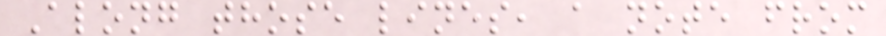Along those lines, a note from
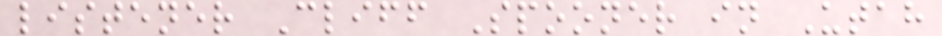listener Cliff Spooner in Utah
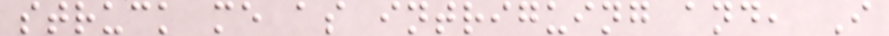struck me as intriguing and, I
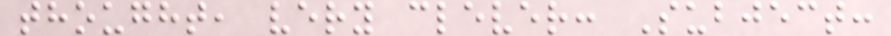thought, very clever: Subject:
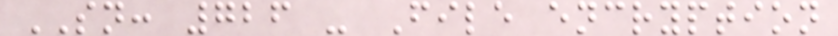SN: 726 - File encryption
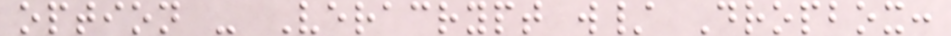option - Veracrypt w/ Dropbox:
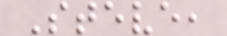Steve,
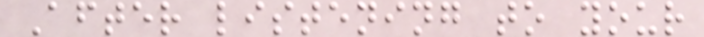After listening to your
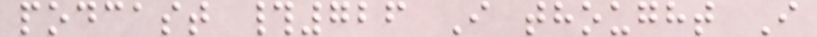podcast #726 I thought I
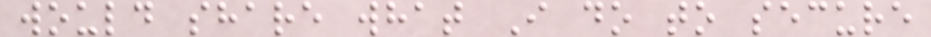would share what I do to secure
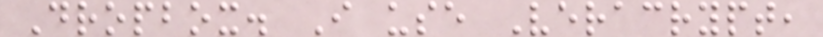Dropbox. I use Veracrypt,
